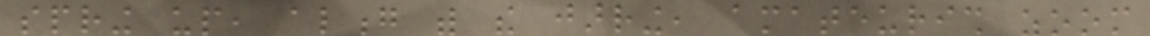spring up, along with the jarring, amateurish zoom
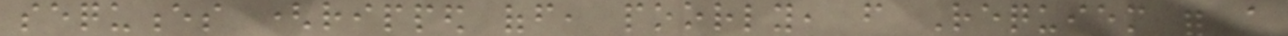sequences (ripped off, poorly, from Requiem for a
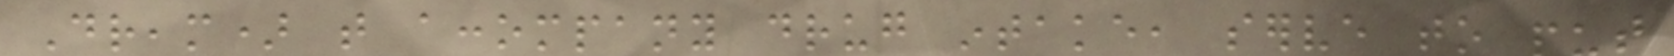Dream) that accompany drug intake, serve to put
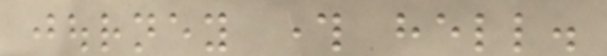journey through hell.
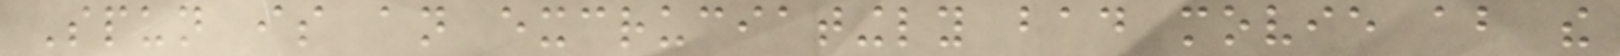Spun is an excruciatingly bad movie about the
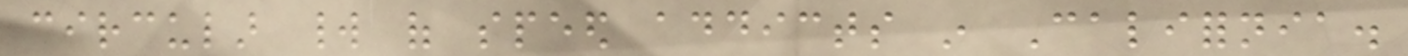circular world of speed addicts in California.
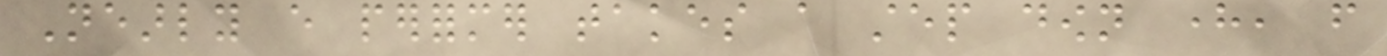Nearly every performer takes a step down here, from
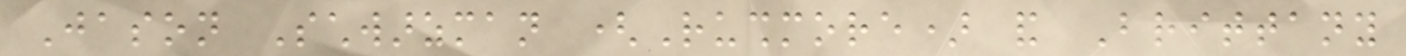Jason Schwarzman (Rushmore) and Brittany
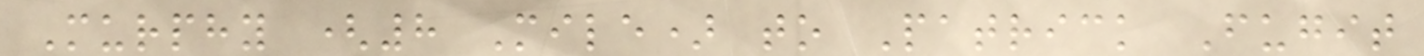Murphy (8 Mile) to Patrick Fugit
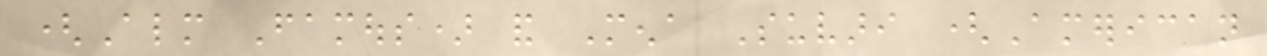(Almost Famous) and Mena Suvari (American
